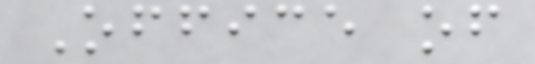Office of
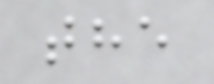the
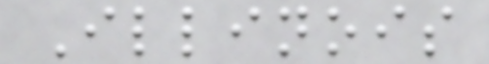Illinois
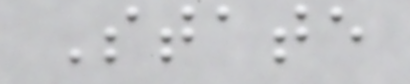State
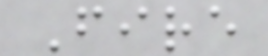Fire
